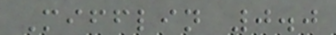Mifflin 0.0
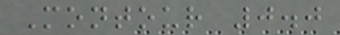Montour 0.0
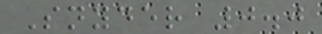Snyder 0.0
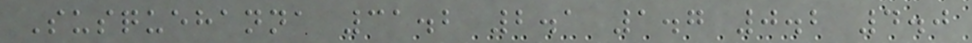Susquehanna 31.2 2.1 1.7 0.2 4.0
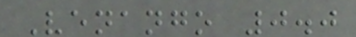Venango 0.0
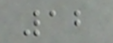12
